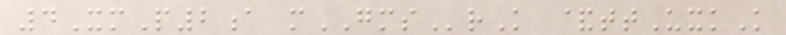4XmP2a mGMSrK &ttUxkK
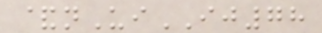&nUiIJ78
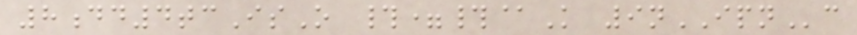8dd4tcIsO #=#@K 9nIPNc
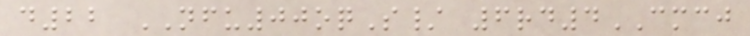d22 NFU00oqS/ 6rd4CMCJ
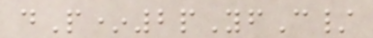dP*2pYfC/
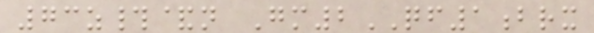73z#&n Gm2QF1brx
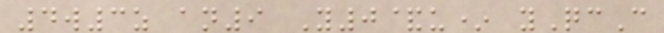4w3z an9 Y0&u* yQcC
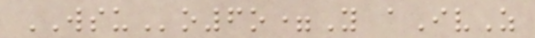WSUo6o=Y aIvZ
